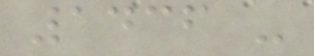1436 -
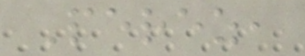Perez,
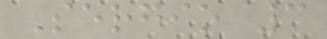Sergio 3
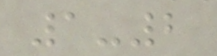1-2
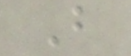B
